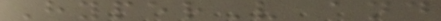HyperV and
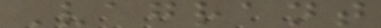Vagrant
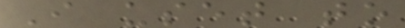I uset to
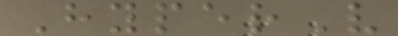HyperV
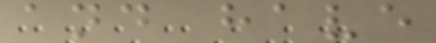and have
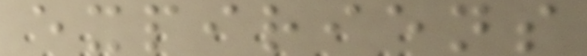expiriens
